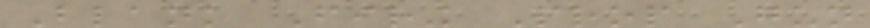Blank Firing Prop Gun
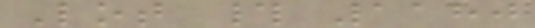Lot # 1180
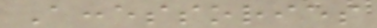Accessories
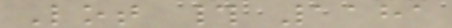Lot # 1181
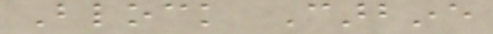Block Carbine
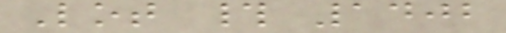Lot # 1402
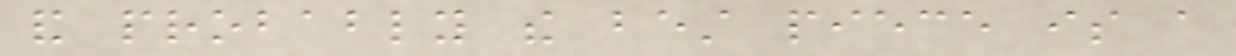and probably the best piece is a
